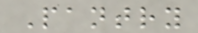Pantry
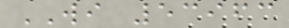WI 53963
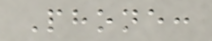Phone:
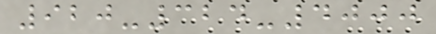920-324-4000
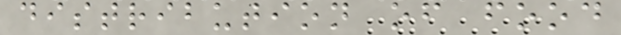distribution of food
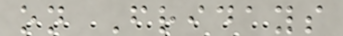on Fridays
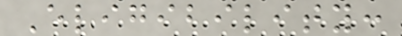Eligibility:
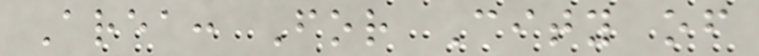Area: For City of
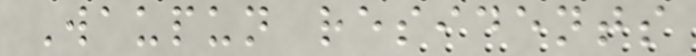Waupun residents
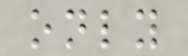only
